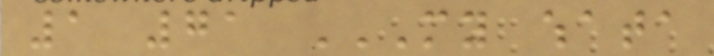1 71 MY WHATA
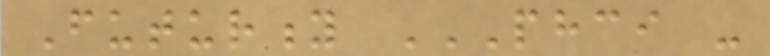Futurity PHCI -
